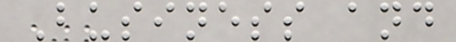Business and
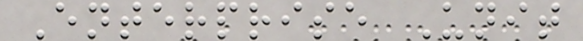Enterprise Unit
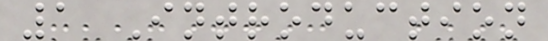1 Introduction
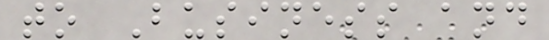to Business and
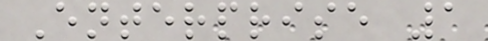Enterprise 1
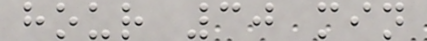hour 30 min
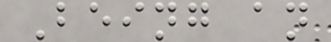Being an
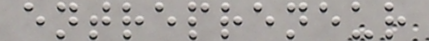entrepreneur
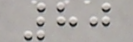80
